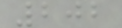202
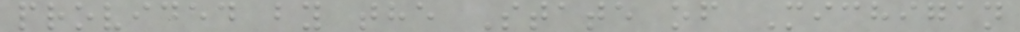provided by the State of Michigan
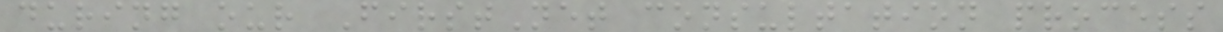during our FirstNet consultation process
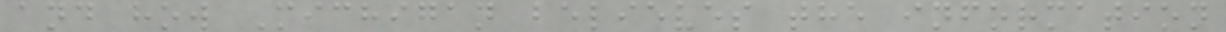and how Michigan believes the information
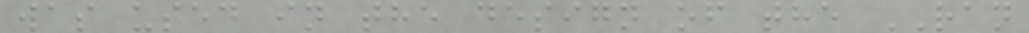was used in the design of the RAN
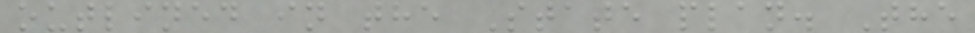outlined in the State plan. The
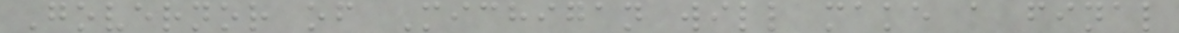Governor of Michigan will make a final
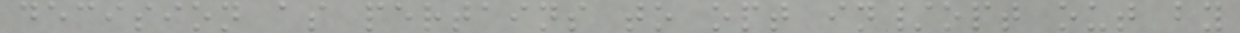decision as pertains to opt in/opt out by
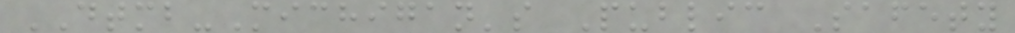DTMB-Michigan's Public Safety
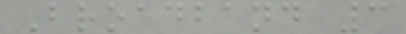Broadband 3
